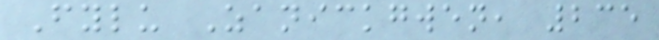Fylu Zanickgwen, 235
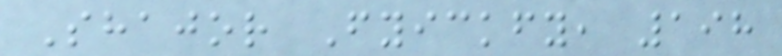Shajor Fyickfy, 198
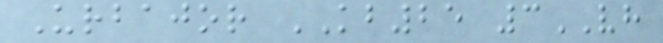Urbajor KB25 3VH
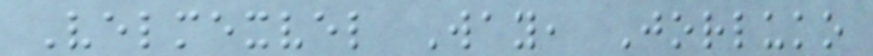Velmexvel Way, Jorluko
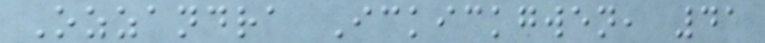Ozzandra Ickickgwen, 41
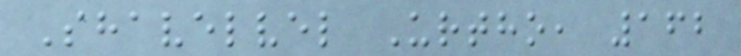Shavelvel Urtho, 162
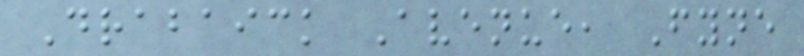Drabaick Avenue, Fyne
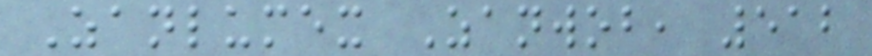Zanlumex Zanwob, 512
